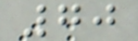70
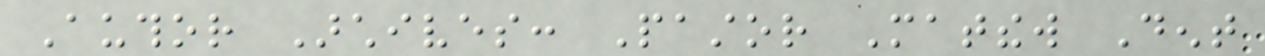Author Archives: Pastor Matthew Dent
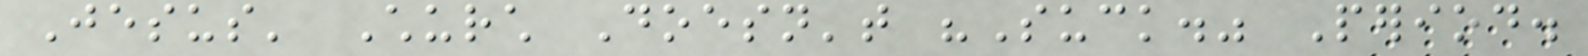Jesus' Church Doesn't "Suck." Period.
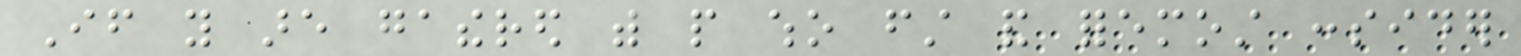If you are gathered with people who first and foremost consider
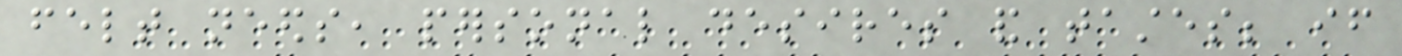felt needs, personal desires and tastes; if
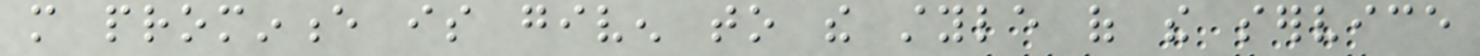more prominence is given to the style of the service
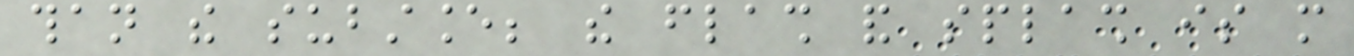than the substance; the flash and splash is more
